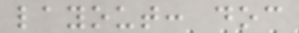layout: doc
